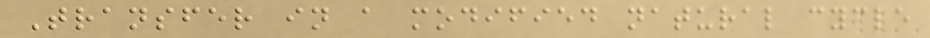Transfer in a modified natural cycle
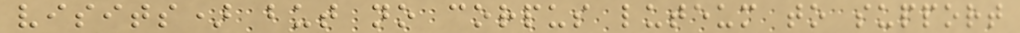visits) but no corpus luteum to support
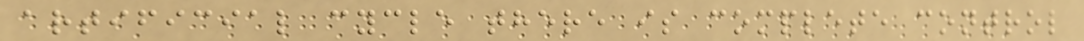artificial cycle there is complete control
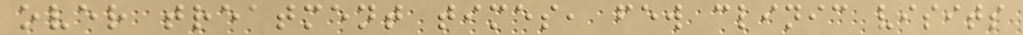over treatment times, few clinic visits
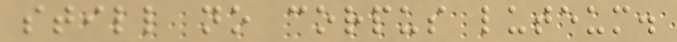still no corpus luteum.
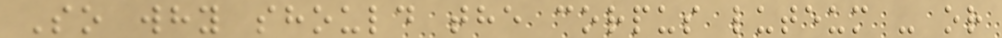So why should the corpus luteum - or
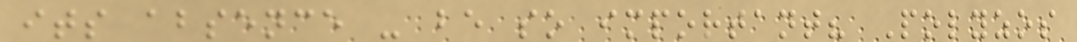its absence - be so important? Polyzos
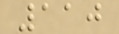110
